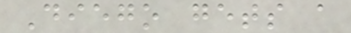Diego gets a
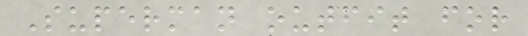Superman outfit for
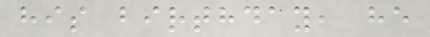his birthday, he
